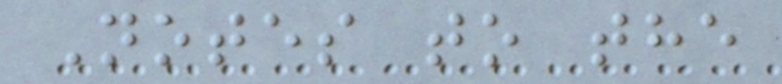Notes to the
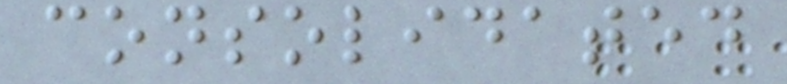consolidated
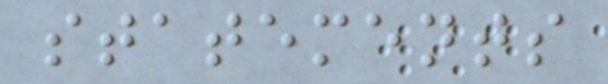statements
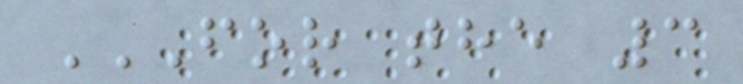FOR THE 3
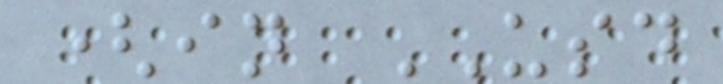(in USD
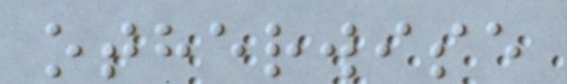otherwise
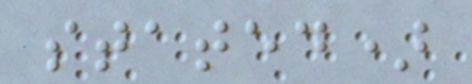stated)
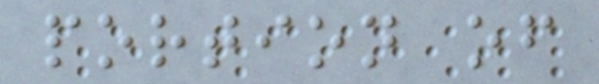portion of
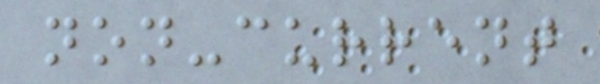non-current
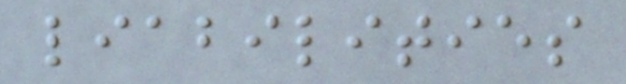liabilities
